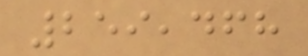259,468
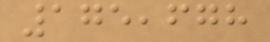175,678
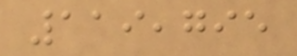119,795
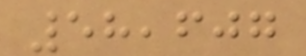58,607
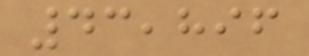43,896
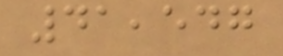41,547
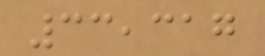33,317
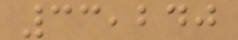33,240
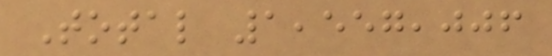Total 1,557,006
